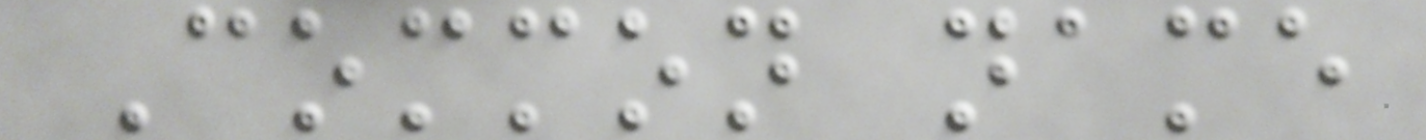Common name
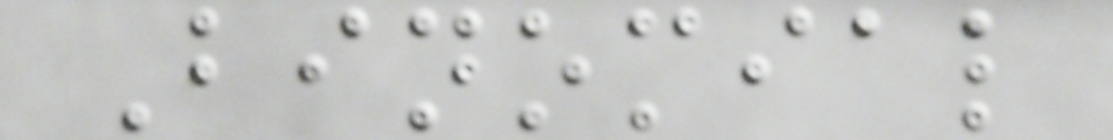Binomial
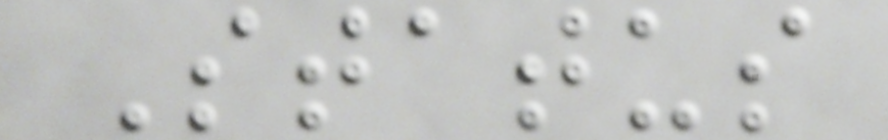Status
